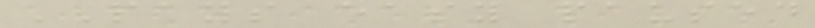PAYS easy paused
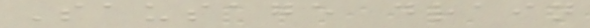Sausage drain
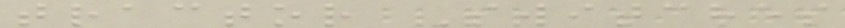tractor Switches
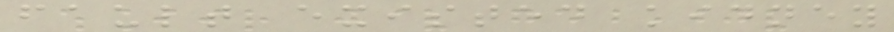fault existed kidney
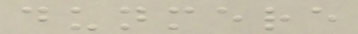dunmere
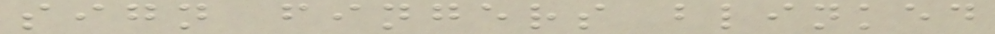sign fingers blinked
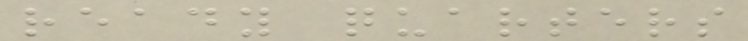ready quarters
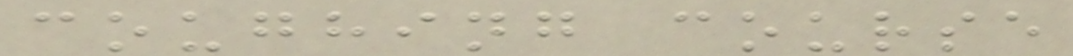coughing course
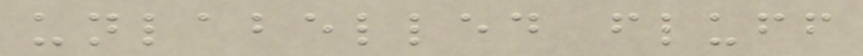unlabelled fluff
